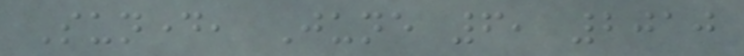Sunday, June 6, 2010
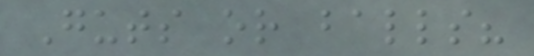Guts or balls?
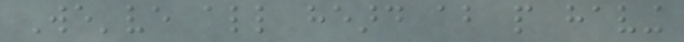We've all heard about people having
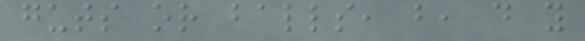guts or balls, but, do you
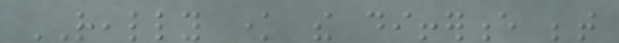REALLY know the difference between
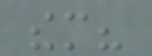them?
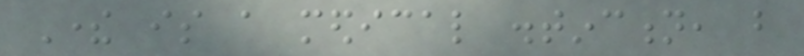There is a medical distinction, but
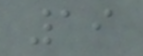19
